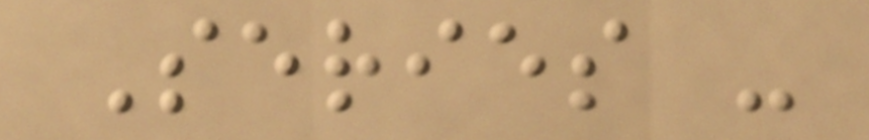Series -
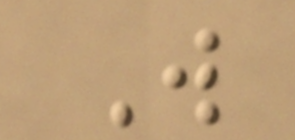W
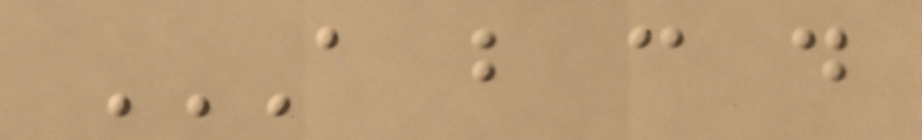A B C D
